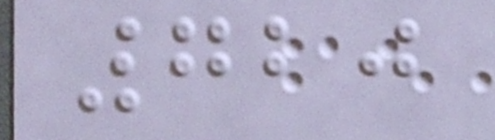720
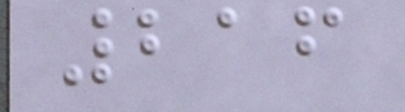216
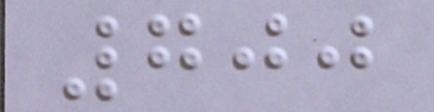700
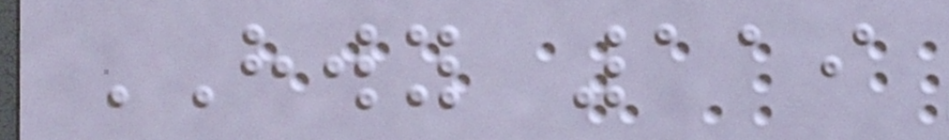HWY 119
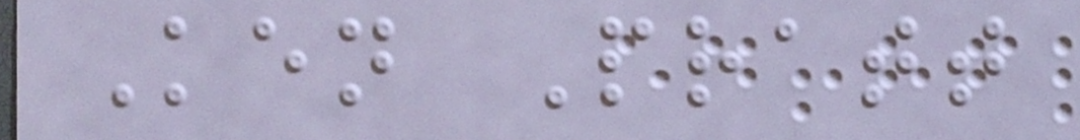Ken Pratt
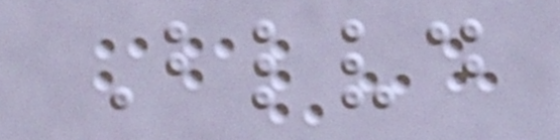Blvd
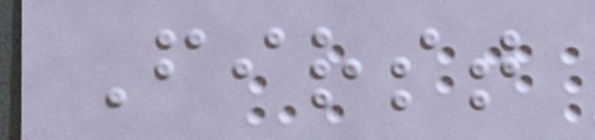First
